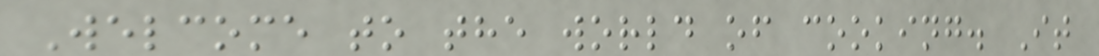Welcome to the world of cooking. It
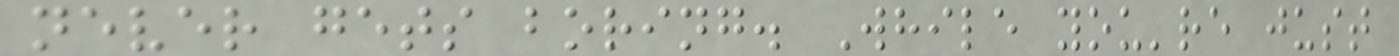never gets boring. While you're just
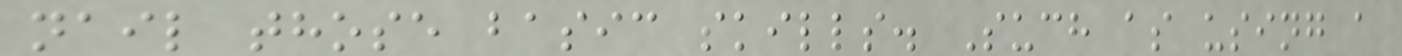nail those basic skills. Such as using a
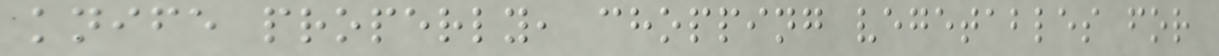knife properly, chopping vegetables for
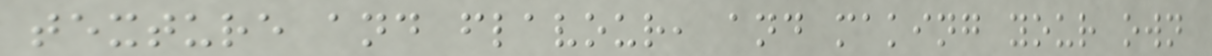texture and flavour, and making your own
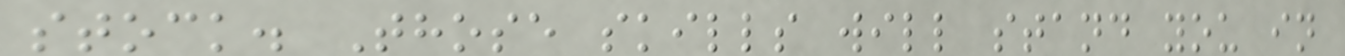stock. Those skills will stand you in
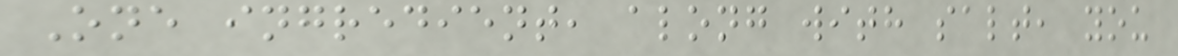One ingredient, along with salt, you
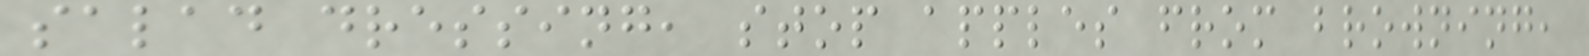salad dressing, stop apples from browning,
